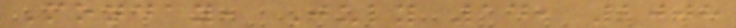Monday, July 14, 2008
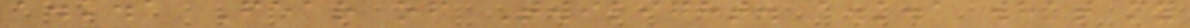a.k.a Fear of Twilight. a.k.a what my
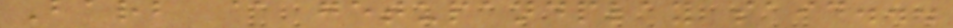Barb @ getupandplay said...
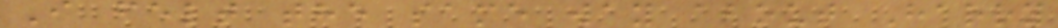I felt the same way about Harry
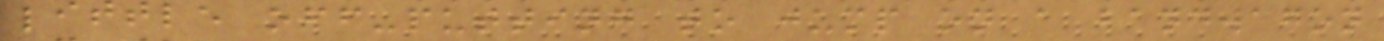little off-putting to jump on a bandwagon
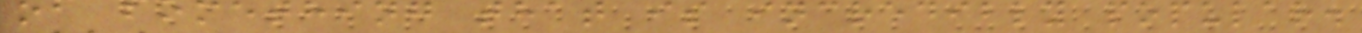of something that is incredibly popular.
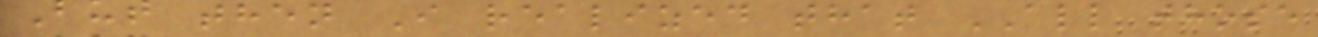But then I realized that ALL those
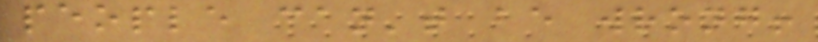people can't be wrong!
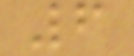6
